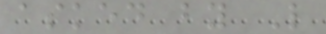asked by L
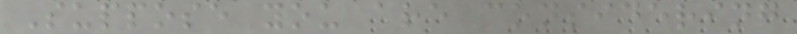Suppose you are considering
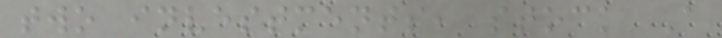two investments, stock A
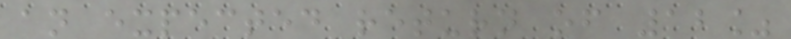an expected return of 12%
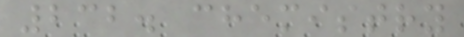232. chemistry
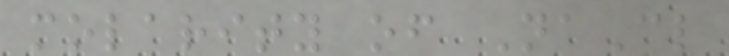molarity of NaCl
